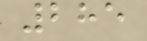285
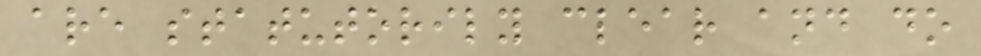are statutorily clear and do
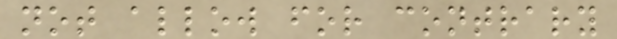not allow for contrary
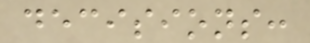decisions:
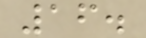16.
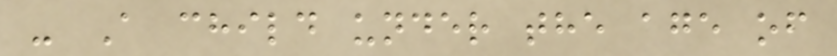- A child under the age of
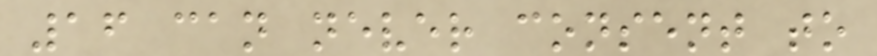16 can never consent to
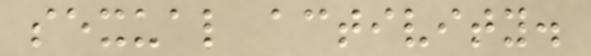sexual activity.
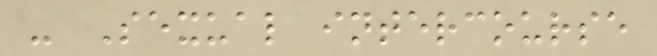- Sexual intercourse
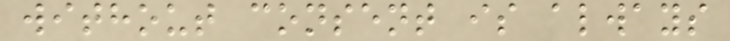without consent is always
